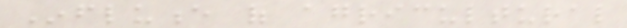Influence of agricultural
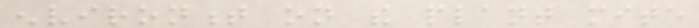environment on the plant mite
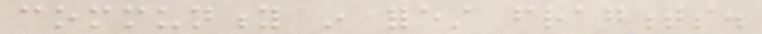community in forest fragments.
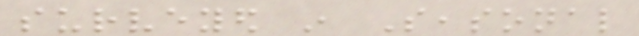surveyed in Seasonal
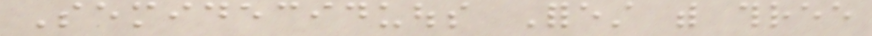Semideciduous Forest with three
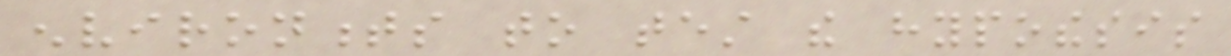environments to test the hypothesis
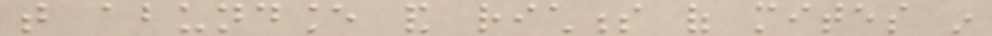that abundance and richness of mites in
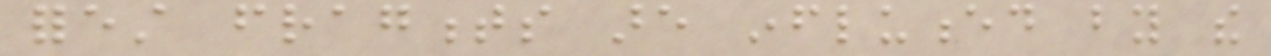forest fragments are influenced by the
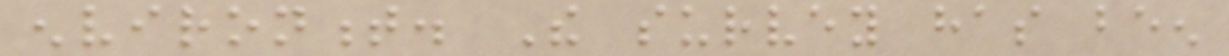environment. The survey has been
